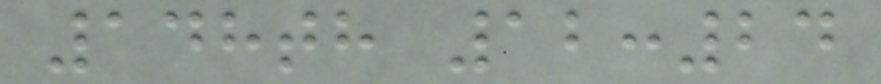148th 12:24
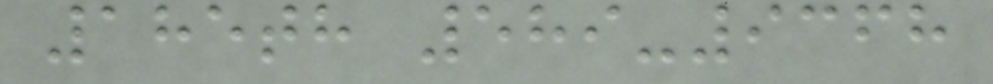185th 589-9368
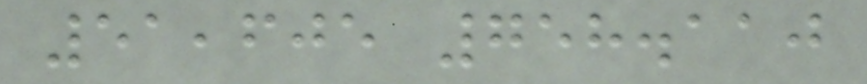51,605 758.110
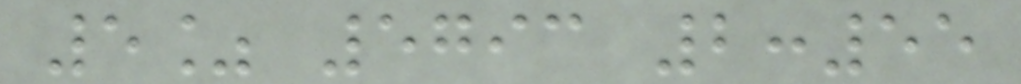5% 5793 2:55
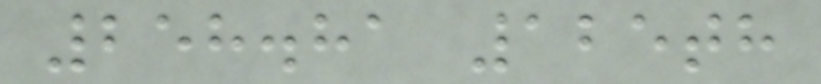258.81 125th
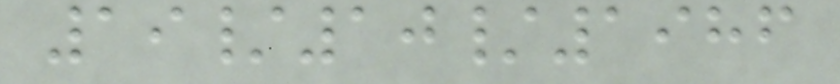19/10/1986
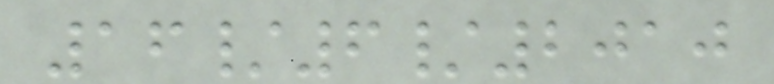16/6/2010
